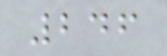246
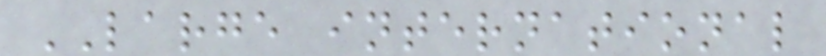LARGE international
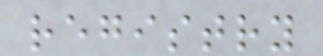registry
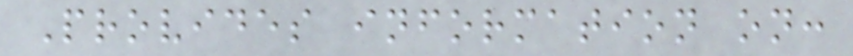Provides information on:
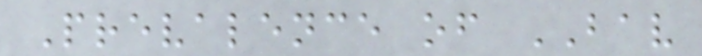Prevalence of BAV
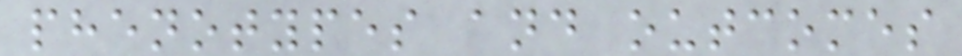phenotypes and outcomes
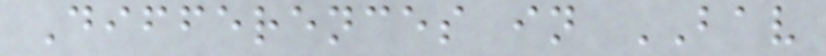Differences in BAV
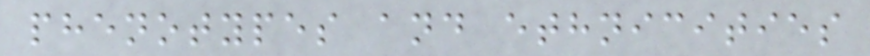phenotypes and ethnicities
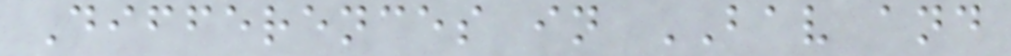Differences in BAV and
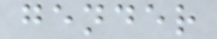gender
